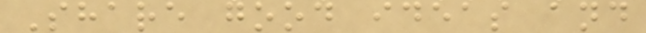Share good ideas and
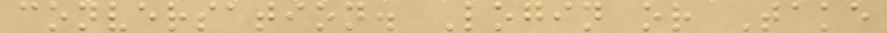conversation. Login or Take
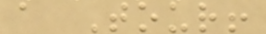a Tour!
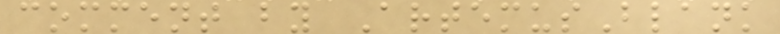comment by ArtemusBlank
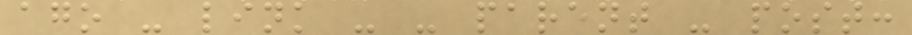ago - link - - parent - post:
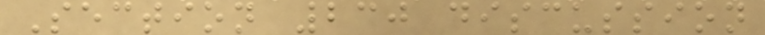Section 230 discussion
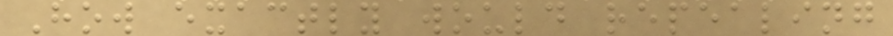How exactly would repealing
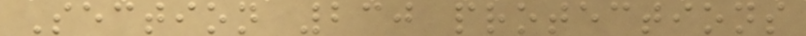Section 230 protections
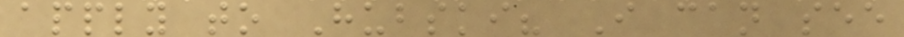apply to Hubski? I can see
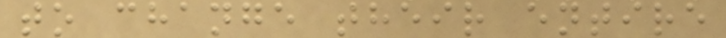to change their entire
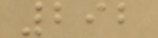292
